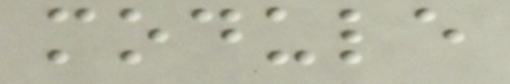module
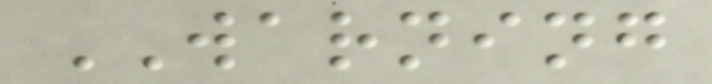WARNING
